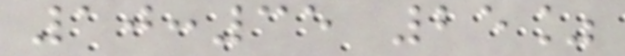10:35 25%
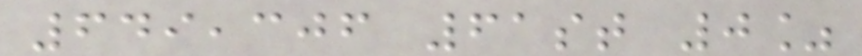649,306 61st 0%
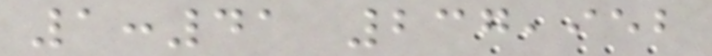1:41 237,952
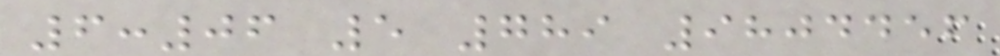6:06 5 789 9804456
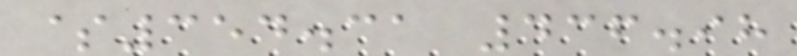$354.31 436.98
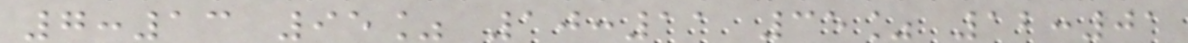7:13 95% 10:11 35% 12:01
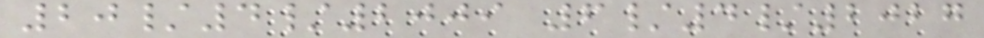20/4/2009 6/4/2027
